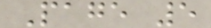Page 5
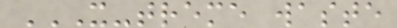X-TREME WASTE
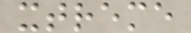xtreme
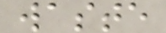waste
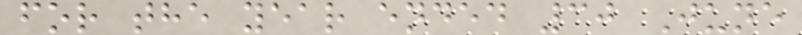for the year ended 30 June
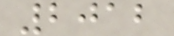2012
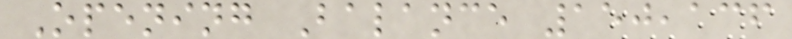Opening Balance 150,136
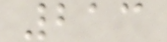213
